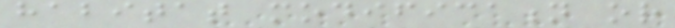habitat modification or
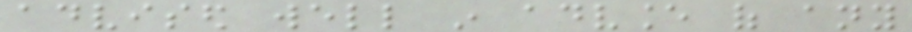advised well in advance of any
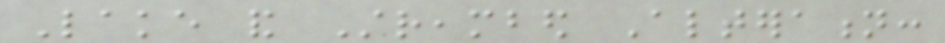Lake and Streambed Alteration:
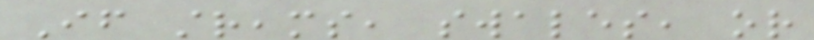If streams, swales, or
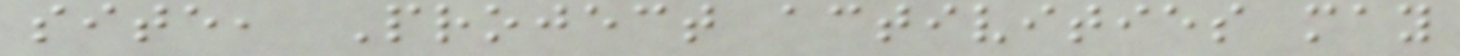site, Project activities may
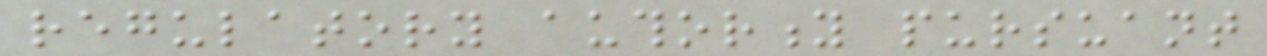regulatory authority pursuant
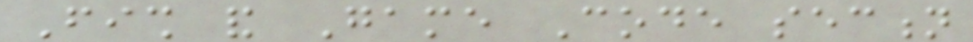Fish and Game Code section
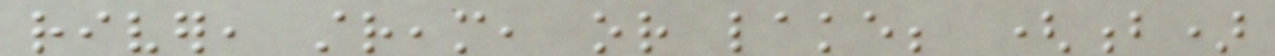river, stream, or lake; (b)
